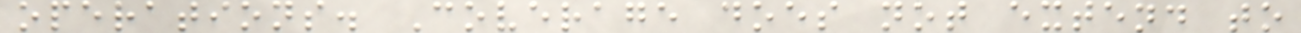operations. Coverage does not extend to
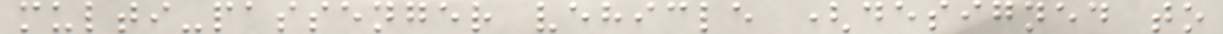multi-passenger vehicle (designed to
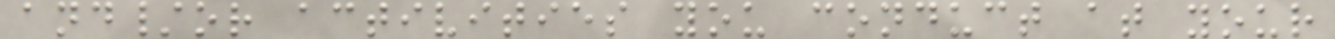and/or activities you conduct at your
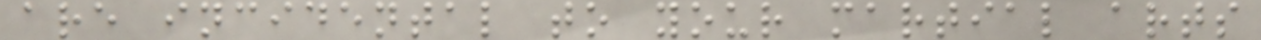are incidental to your martial arts
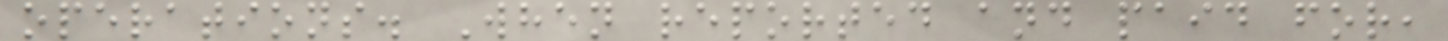operations. When reported and paid for,
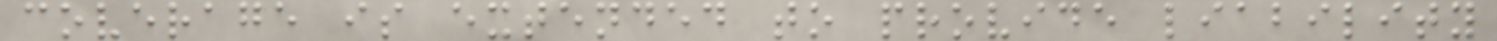coverage is extended to provide liability
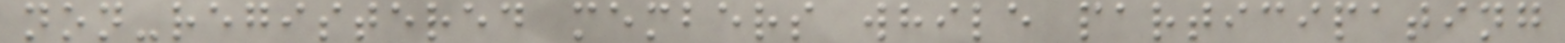non-registered members while participating
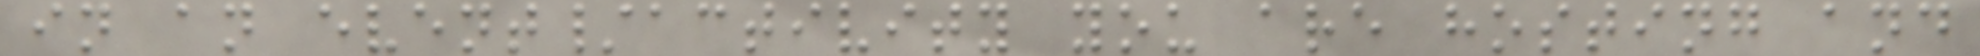in an event/activity you are hosting and
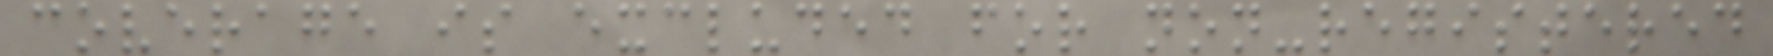coverage is excluded for non-registered
